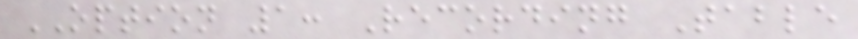OPTION 1: Recording Table
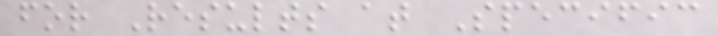for Results at Specific
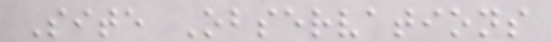Site Observations
